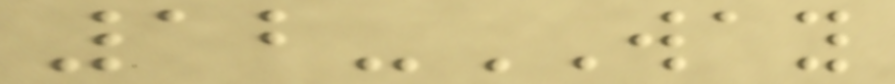12-WAY
